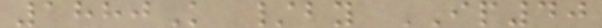1880K /by IP40
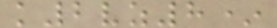k2vz8*
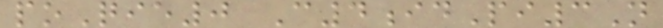poQie0 C4idPi3N
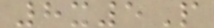8x5P
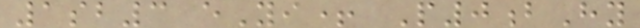1sb3 eYi+ P0bHy
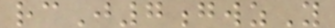rcJ7gwzY
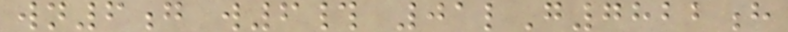wn6g w6# 01lG7822h
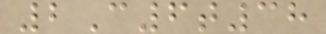2C6t38
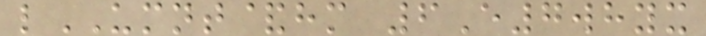lUMNT&hm 6E7whyx
